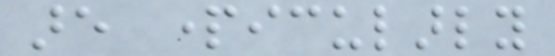are particularly
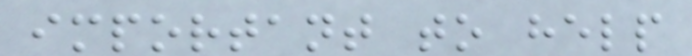important to help
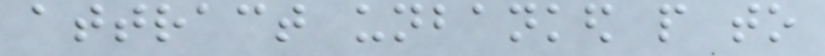attract unbanked people to
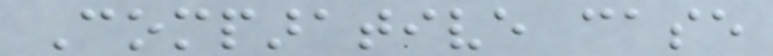Comparative case
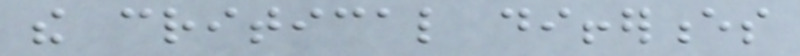the critical differences
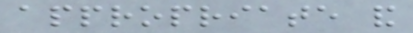appropriate and
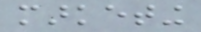marketing
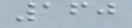160
